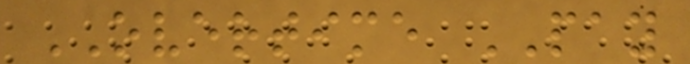OVERTIME PAY
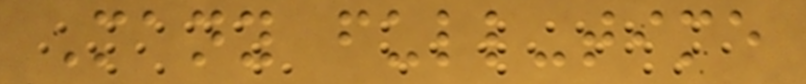Many full-time
